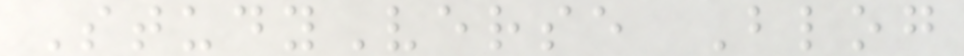StudyVerse Blog
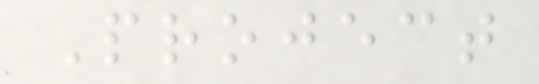Project
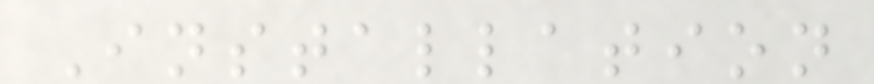Installation
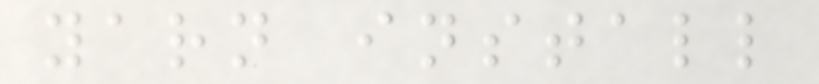yarn install
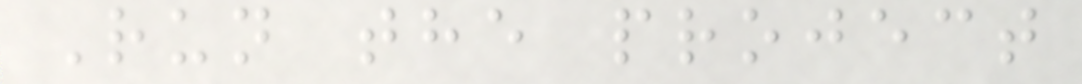Run the project
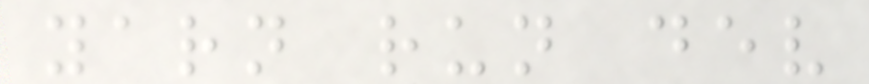yarn run dev
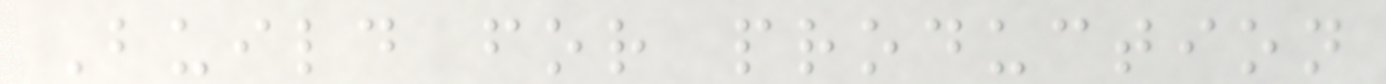Build for production
